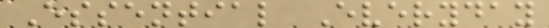Essential Everyday
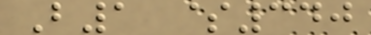B1 $340
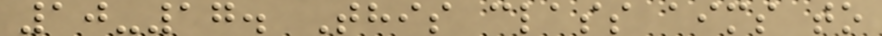10-17. This class aims to
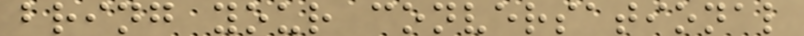bring your conversational
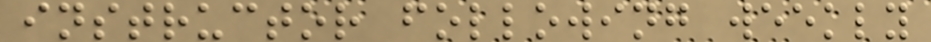instructor following weekly
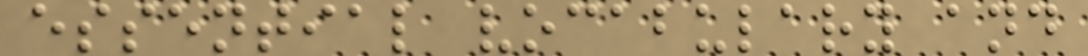essential vocabulary and
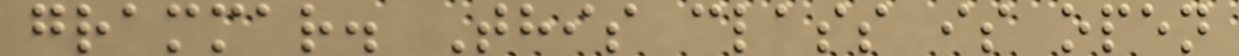grammar. This class is open
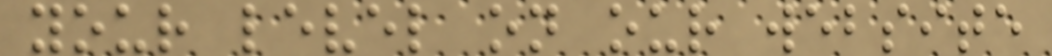your level on our website
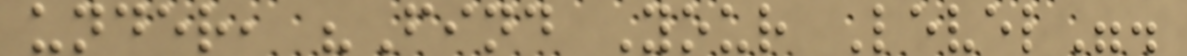under, "Find Your Level".
